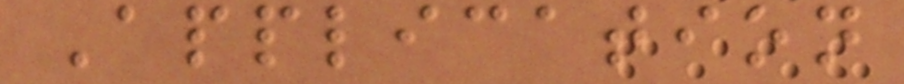Application
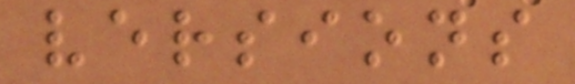versions
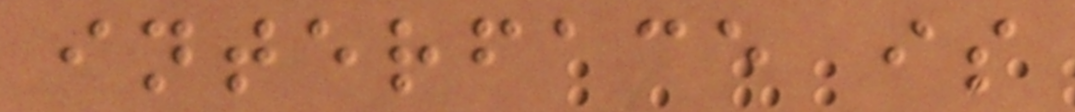interface is
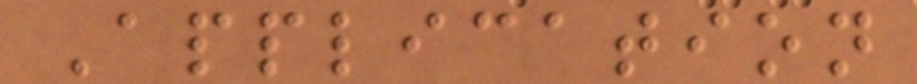Application
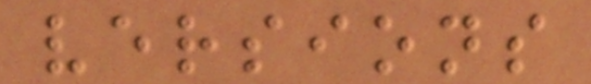versions
